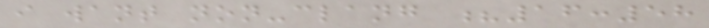i want non-clang ?16:58
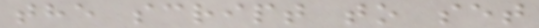the script to set
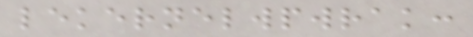lekernelwpwrak:
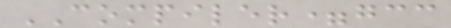COMPILER=gcc
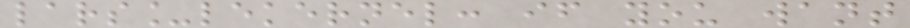lars_lekernel: if you want
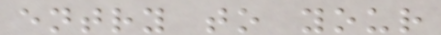entry to your
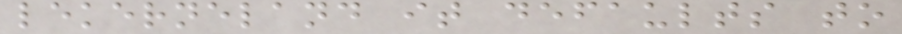lekerneland it defaults to
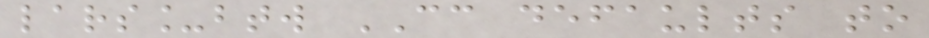lars_btw CC defaults to
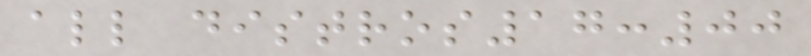all distros17:00
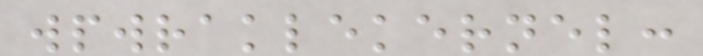wpwraklekernel:
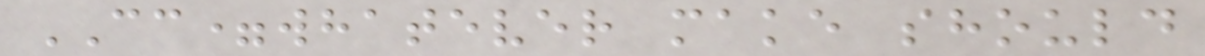CC=whatever make should
